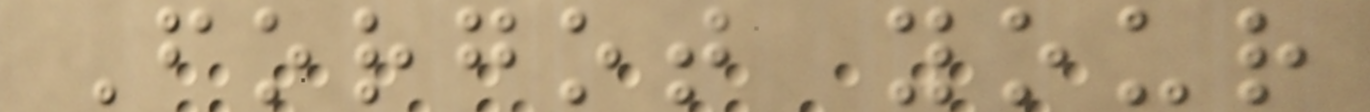Forgot your
